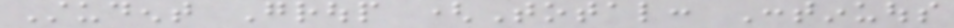Student Group (Total: Continuous
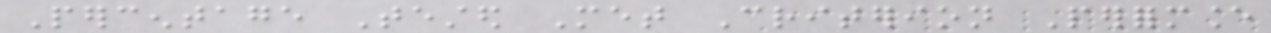Percentage Tested Met Criterion Performance
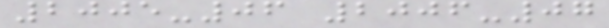2005-06 2006-07
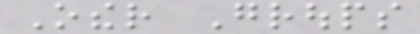Other Groups
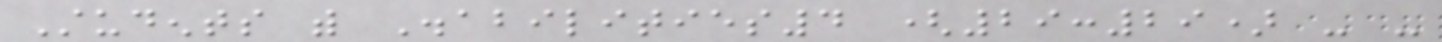Students with Disabilities4 (29:29) - -
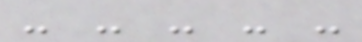- - - - -
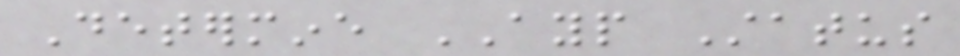Determine AYP Status
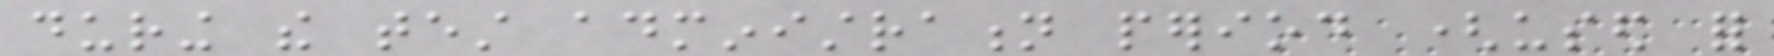during the test administration period (used for
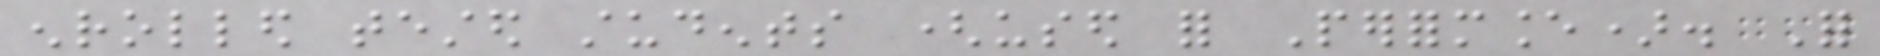enrolled tested students (used for Performance). For
